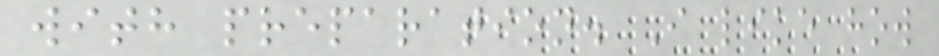with preparation. I like how
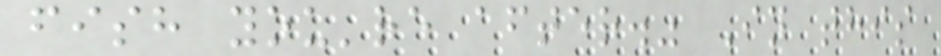fish you're after." In this
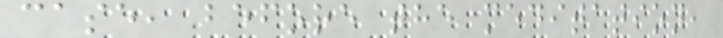case, before the meditation,
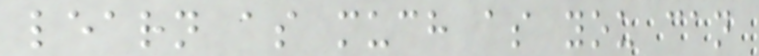learn as much as you can
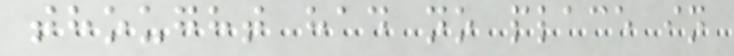thought had no place in
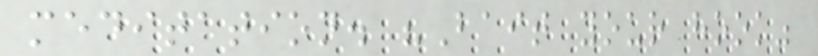meditation. "Bait your hook"
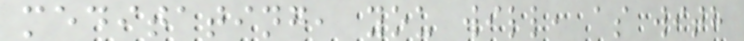meditating, you will, as with
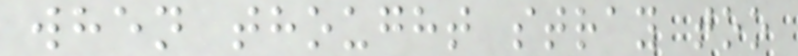when thought stray too
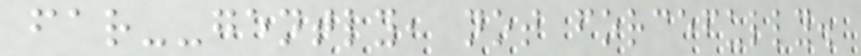far--gently, not forcefully.
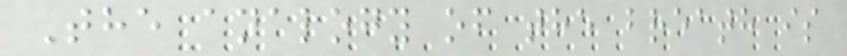The analogy of the breath is
